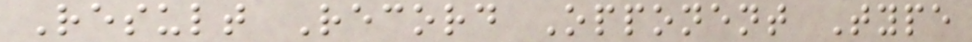Result Record Opponent Type
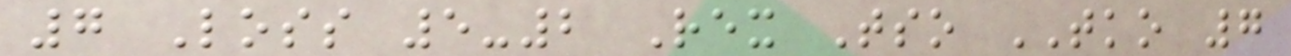7 Loss 5-2 Rex Tso TKO 7
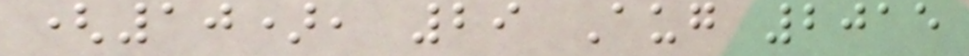(10), 29 Aug 2015
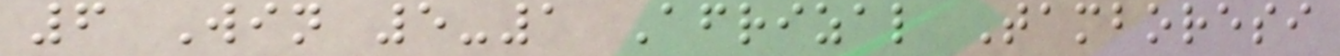6 Win 5-1 Afrizal Tamboresi
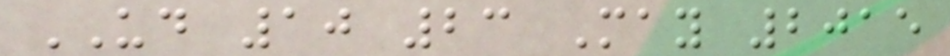UD 10 23 May 2015
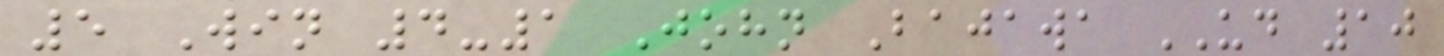5 Win 4-1 John Bajawa UD 10
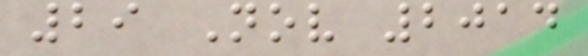29 Nov 2014
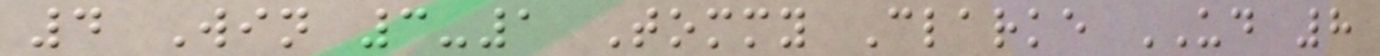4 Win 3-1 Tommy Clarke UD 8
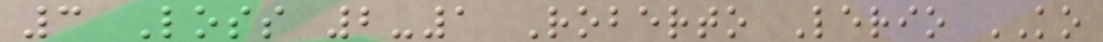3 Loss 2-1 Roberto Lerio KO
